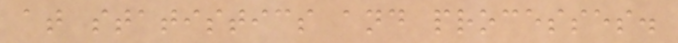at statistics and processes.
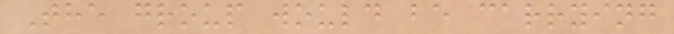The group would be carrying
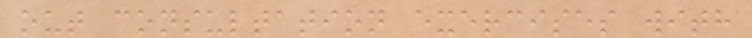out consultation exercises with
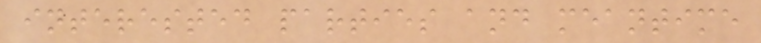interested parties and meantime
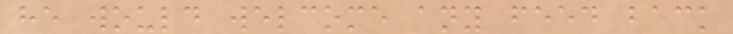he would welcome any feed back
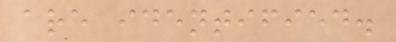are identified.
